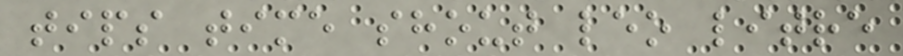tips time shout leo litre
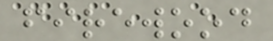firewood
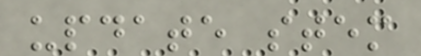update stem
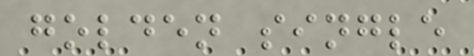golden single
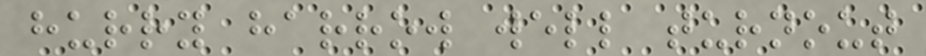hurry harrow well turnout
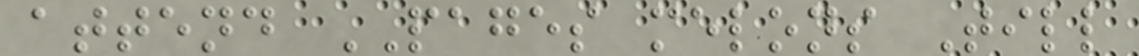attend PAGES melons Till
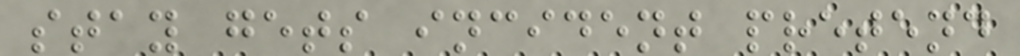stay gets incident pretend
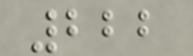222
